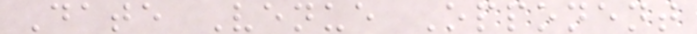Date Venue Opponent
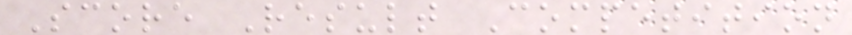Score Result Competition
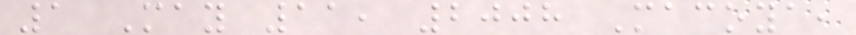1 May 11, 2008 Macoya,
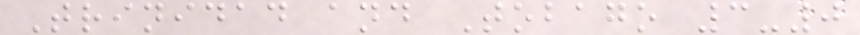Trinidad and Tobago 3-0
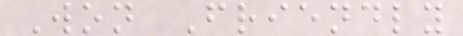Won Friendly
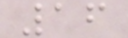16
